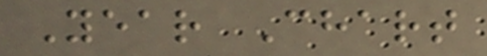Year Chart
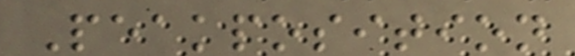Peakposition
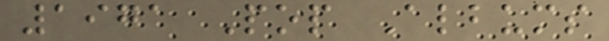1971 Pop Albums
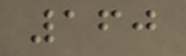160
